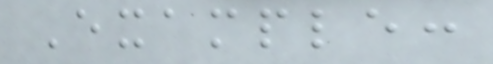Example:
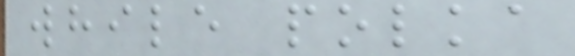while polka
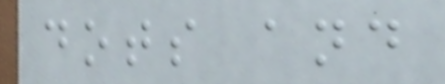dots and
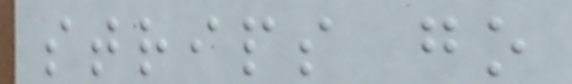strips go
